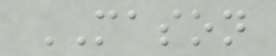MASON
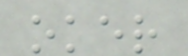oker
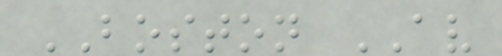BOSTON AV
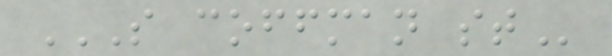S COFFMAN ST
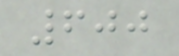600
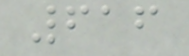616
